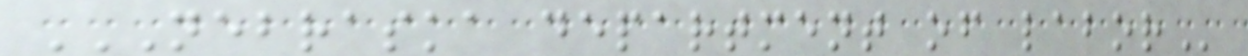NEBRASKA DEPARTMENT OF LABOR
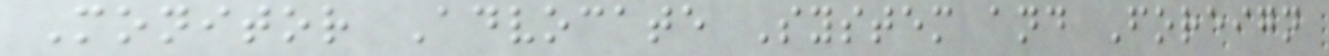Monitor Advocate System and Foreign
